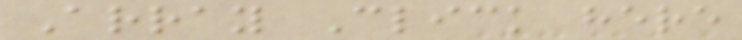Array Click here
